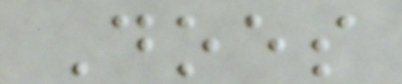Does
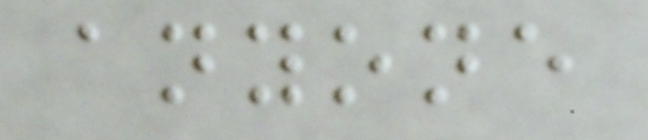anyone
